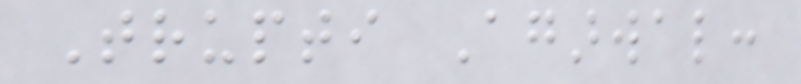Trupti Agarwal:
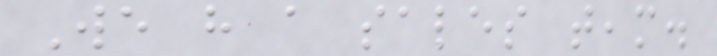We have a sales team.
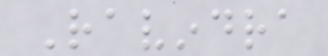Ravindra
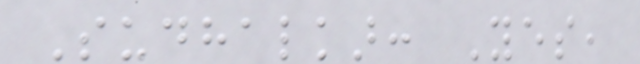Sudhalkar: Yes,
